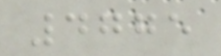4775
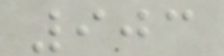903
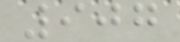907
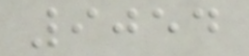9054
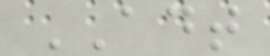ADT
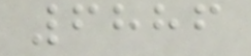6886
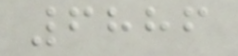6886
